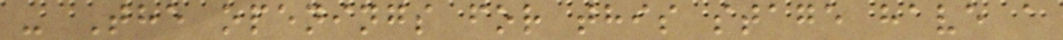- The openings for this stage have a
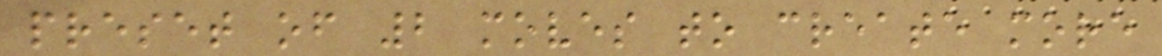preset of 2 moves to create more
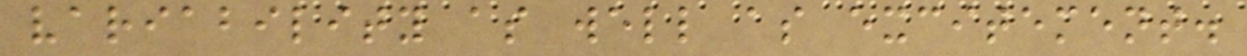variability as well as excitement.
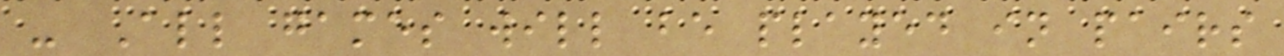- All games will be played in pairs
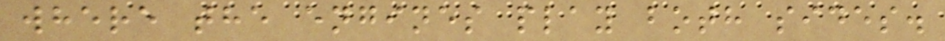where the engines play both sides.
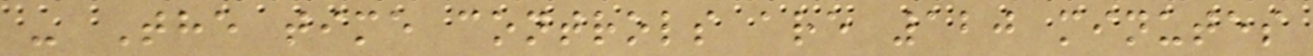- The time controls are 120 minutes
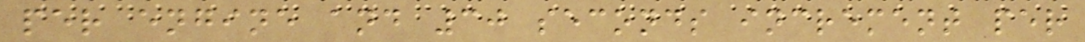per engine and 30 seconds increment per
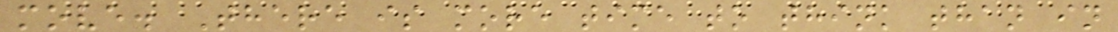move. There is more time to think than in
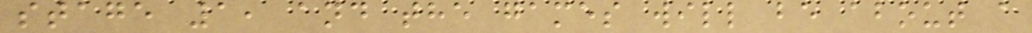stage 1, and the games will be about a
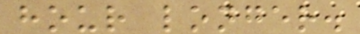hour longer.
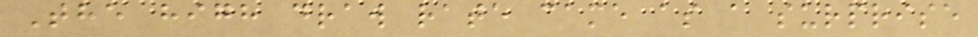The high draw rate came as a surprise
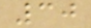30
